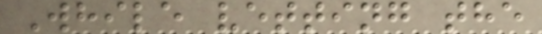While vetting the
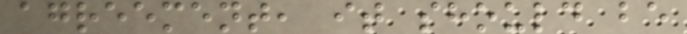agreement, it should be
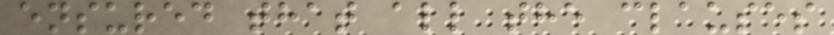ensured that all the clauses
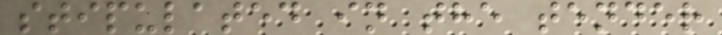stipulated in the tender
